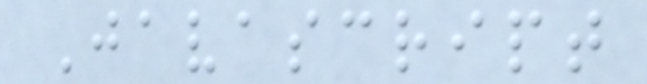Javascript
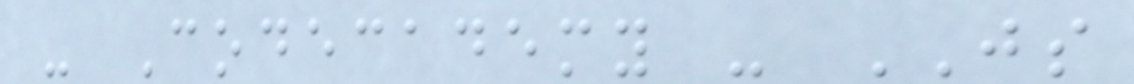- Codecademy - JS
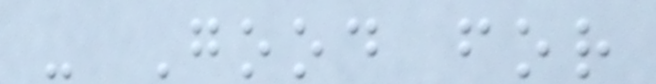- Good for
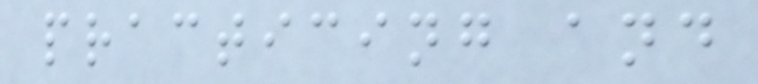practicing and
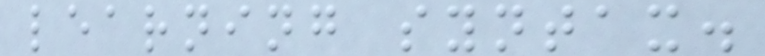learning syntax.
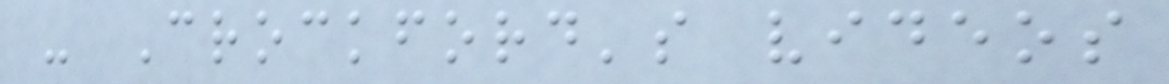- Crockford's videos
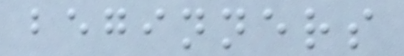beginners
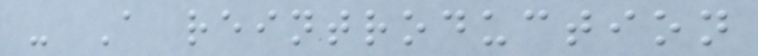- A reintroduction
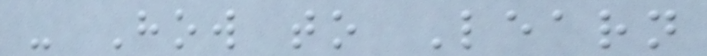- How to Learn
